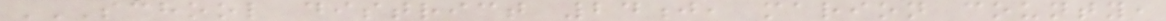SCHOOL DISTRICT 24J, MARION COUNTY,
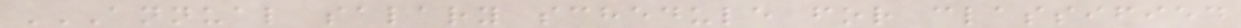ANNUAL SALARY SCHEDULE FOR CLASSIFIED
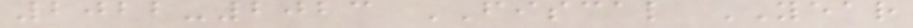2022-2023 FISCAL YEAR
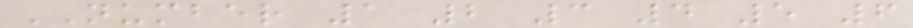NUMBER 1 2 3 4 5 6
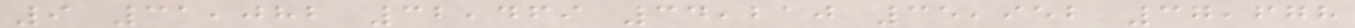9 31,082 32,469 34,210 35,952 37,678
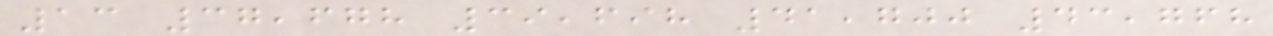13 37,678 39,698 41,700 43,768
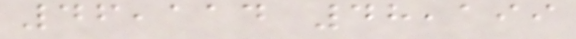46,114 48,199
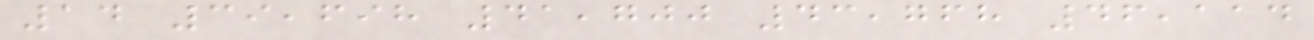14 39,698 41,700 43,768 46,114
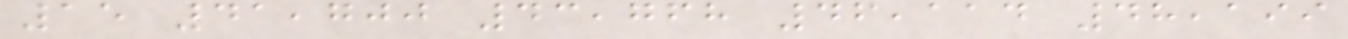15 41,700 43,768 46,114 48,199
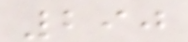290
